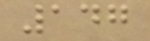147
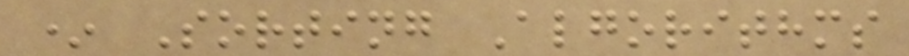* Sorting Algorithms
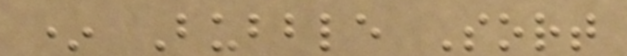* Bubble Sort
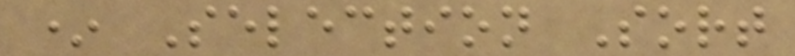* Selection Sort
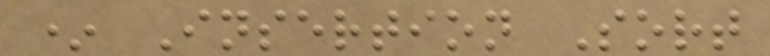* Insertion Sort
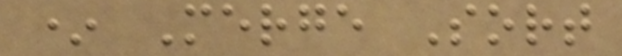* Merge Sort
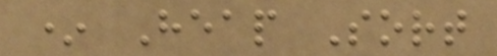* Heap Sort
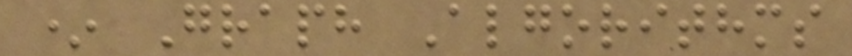* Graph Algorithms
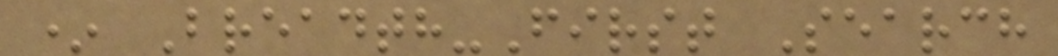* Breadth-First Search
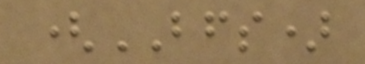(BFS)
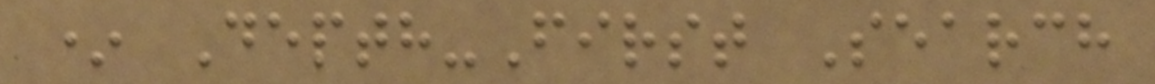* Depth-First Search
